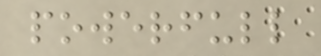powerfull
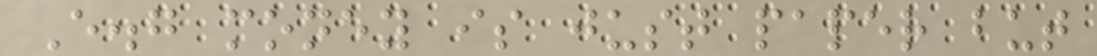E.g money is just paper but
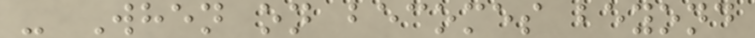- When on becomes beyond
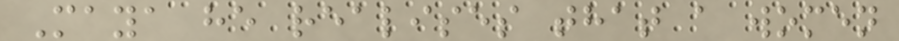Maya he realises that a women
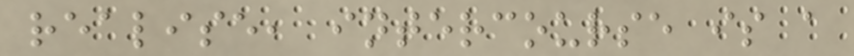realise, intercourse is a
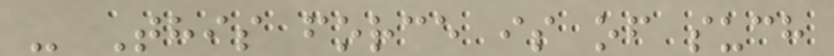- This force is of such
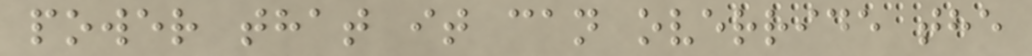power that it can override the
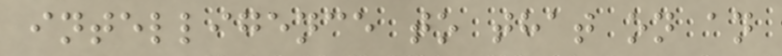intelligence to that on an
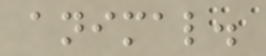animal.
